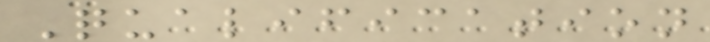Qualification
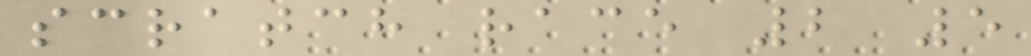scratch race 2 5
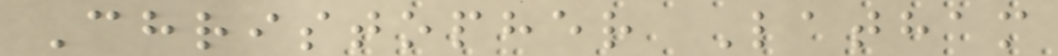Christopher Latham
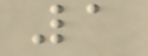1
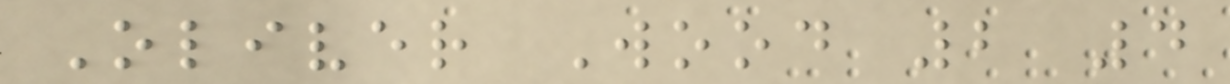Oliver Wood 2 4
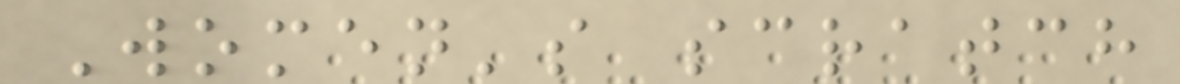Women's scratch
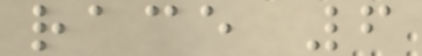race 6
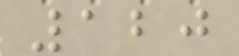120
